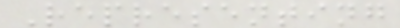Representing
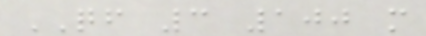QF 3 100 m
